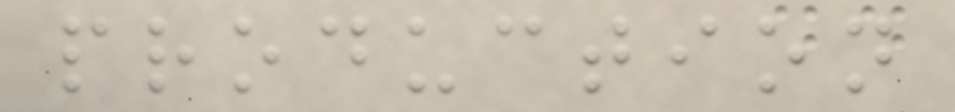production
